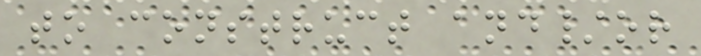to construct and/or
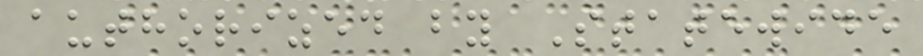authorized by Statewide
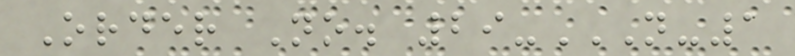Order No. 29-N-1
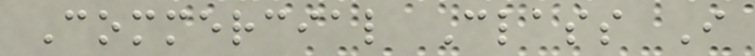Commercial Class I
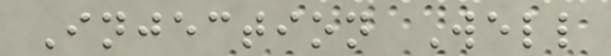Injection Well
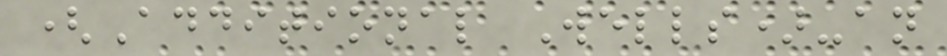(Additional Wells)-an
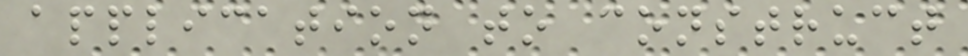application to construct
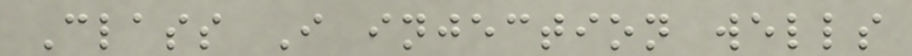Class I injection wells
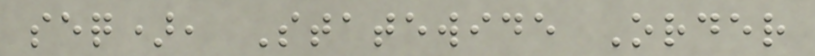seq), Statewide Order
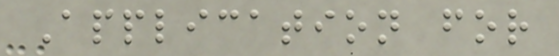Application for
